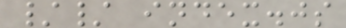// index.js
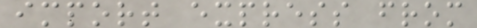import express from
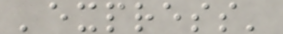'express'
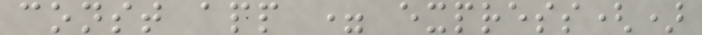const app = express()
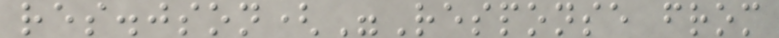res.json("Response from
